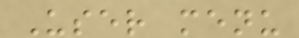User menu
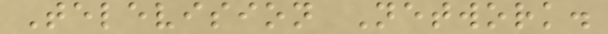Television Network.
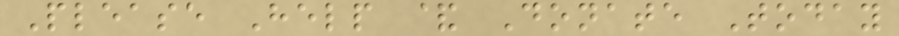Please Help & Donate Today
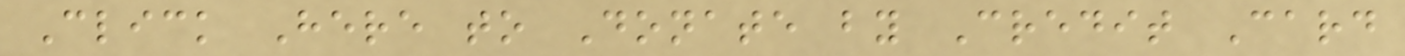Click Here to Donate by Credit Card
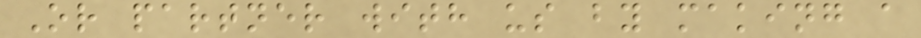Or partner with us by making a
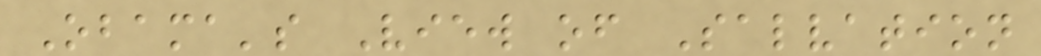Obama's View of Salvation
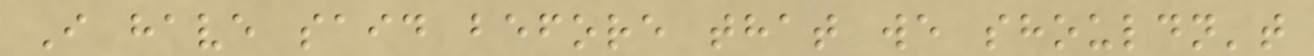I have said before that we shouldn't
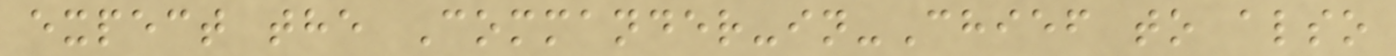expect the Commander-in-Chief to also
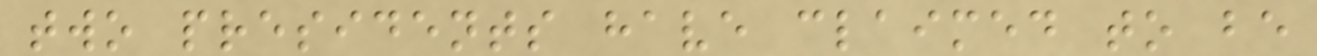two presidents have claimed to be
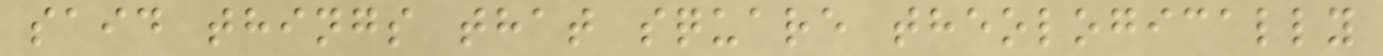said things that square theologically
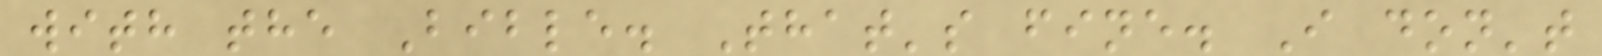with the Bible. That's fine. I don't
